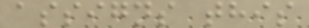assigns this
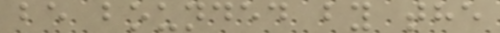be bounded by the
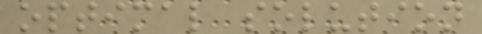optimal solution
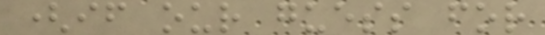(if our guess for
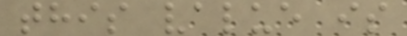this value is
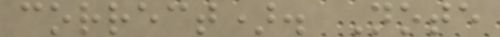correct). Note
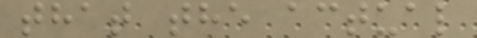that the actual
